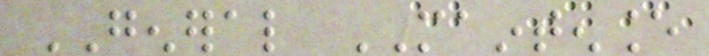GENERAL MAINTENANCE
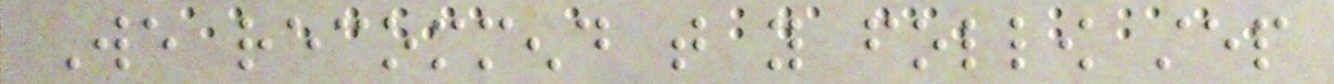We recommend that you follow step
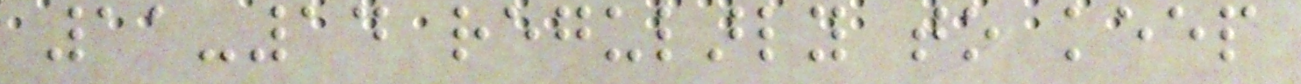11-14 regularly to keep
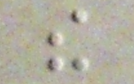the
